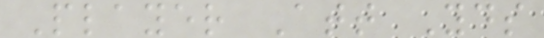Player Att Yds
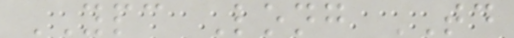YPC Long TD
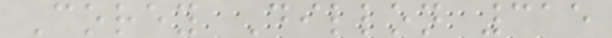Corey Dillon 315
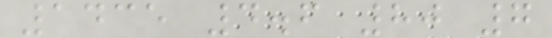1435 4.6 80 7
